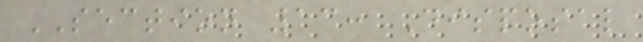SECTION 13: Disposal
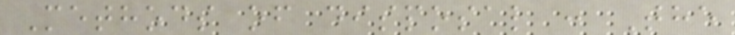Methods of disposal : The
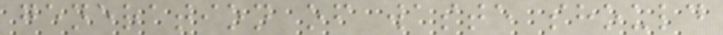generation of waste should
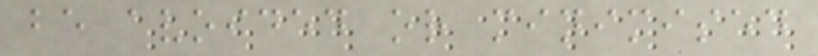be avoided or minimised
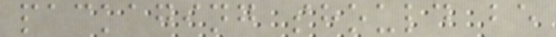packaging should be
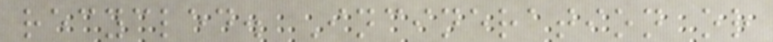recycled. Incineration or
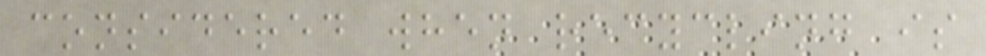considered when recycling is
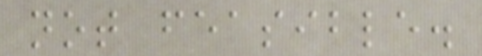not feasible.
